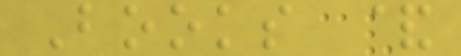Books &
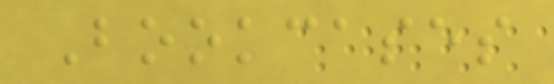Bookcases
